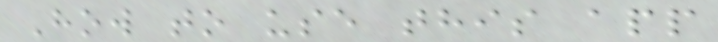How to use this app
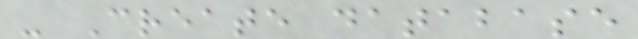- Create database
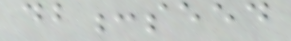db:seed
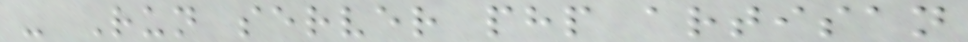- Run server php artisan
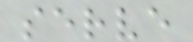serve
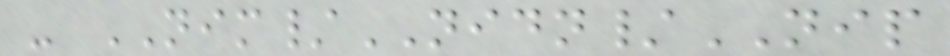- NIM/NIDN/NIP
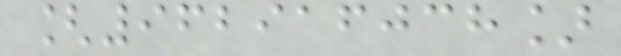[962916038]
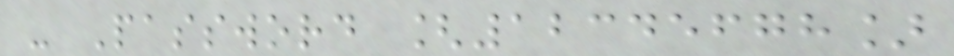- Password [12345678]
